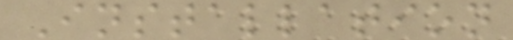Installation
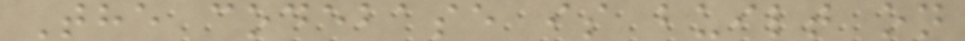The codebase is built on
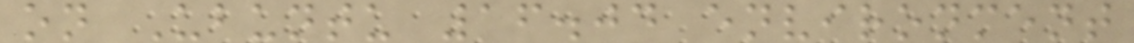on Ubuntu 16.04 environment
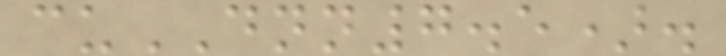cuDNN7.5).
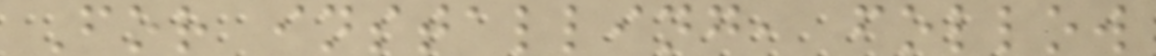For installing, follow
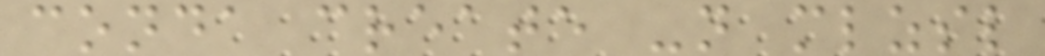conda create -n mlzsl
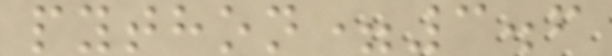python=3.6
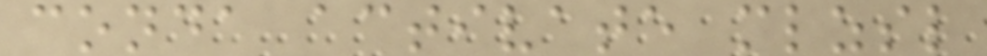conda activate mlzsl
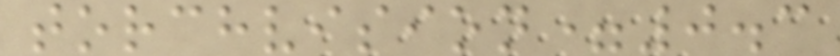torchvision=0.3
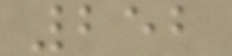252
